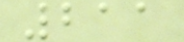211
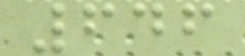646
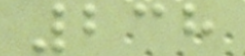238
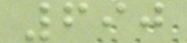690
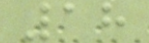18
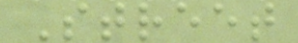Street
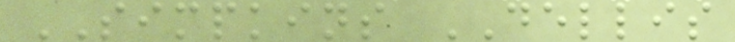SIMPKINS DELLIS
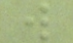w
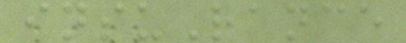insuRance
